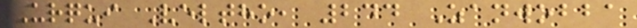Urqui Veltho, 244 Zanwobba
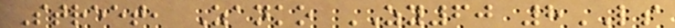Street, Zanko ZY60 8LS
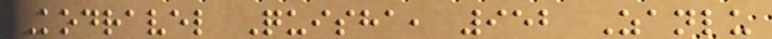Kodravel Quisha, 952 Zanlu
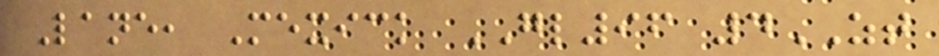Lane, Mexick GL96 4ZT
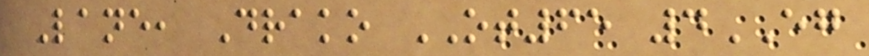Lane, Drako OT65 4EG
